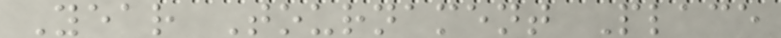Year Tournament Place
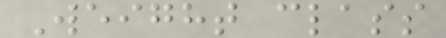Weight class
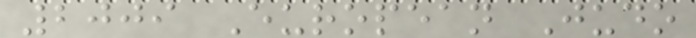2009 European Judo
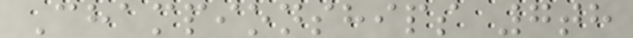Championships 7th
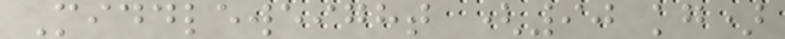Middleweight (90 kg)
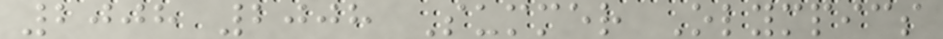2008 2008 Summer Olympics
